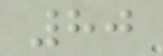80
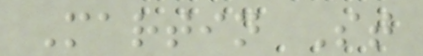Martin St
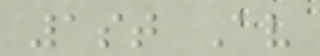1st Av
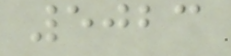5023
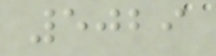5029
